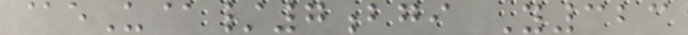@eU@/7bgi Y323
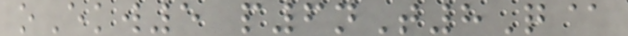oEkw5 p6nT8Q@
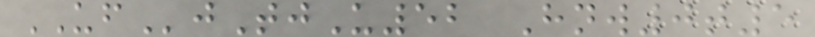UFjTjU52 Hnw0t5
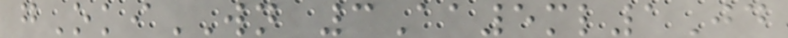gOkiWN 3Aa5ml1Jd
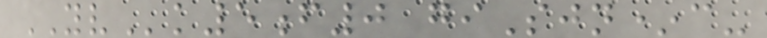YVk5f0 giSjn*c-
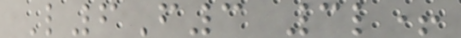L6F3 3l+
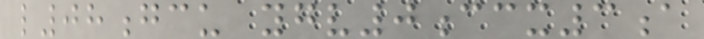l08gcu ygv0ccx3a
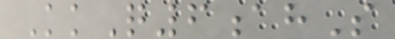KkQ6ahS
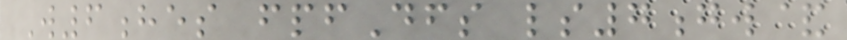W6hes fpfDfs ls7gw&
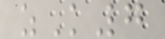zK7
